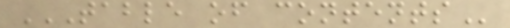TABLE OF CONTENTS
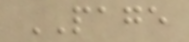PAGE
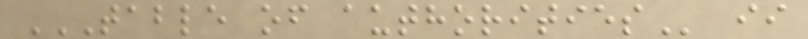TABLE OF AUTHORITIES ii
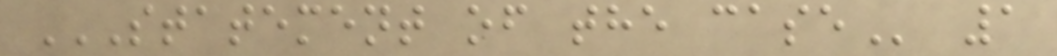STATEMENT OF THE CASE 1
